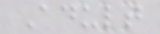Adult
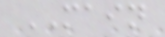MAIN
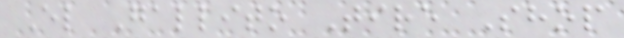El Gallito Tire Shop
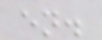en.
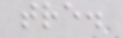tre.
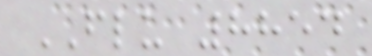FLU 8854
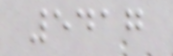5417
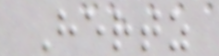Hertz
